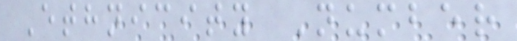Ethnicity Number
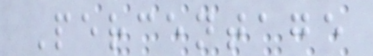Percentage
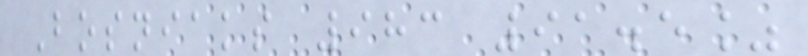Bosniaks 983 91.5%
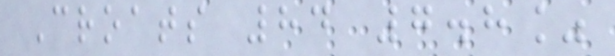Croats 84 7.8%
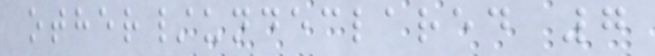other/undeclared 7
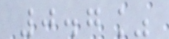0.7%
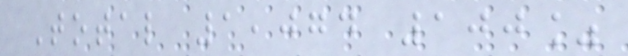Total 1,074 100%
